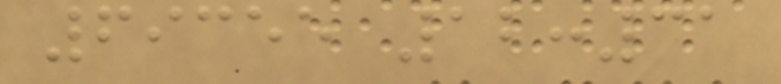69355 12:31
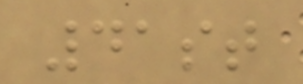41st
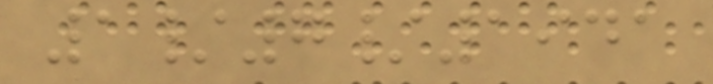1/7/1941
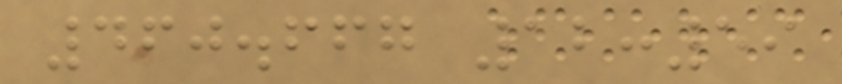460.667 12:59
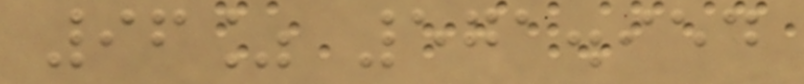96% 571.954
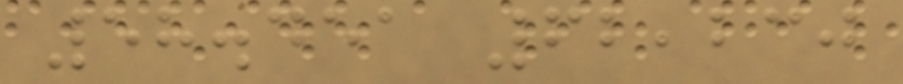58.451 62,230
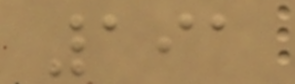191
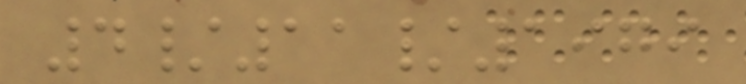4/11/1979
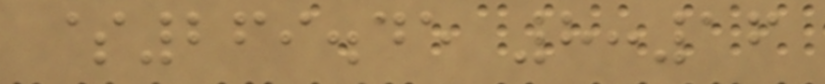$269.45 8:16
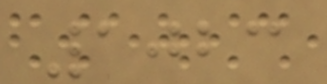1023
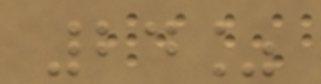24%
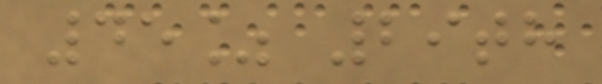45% 29th
